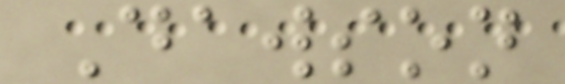Dawson
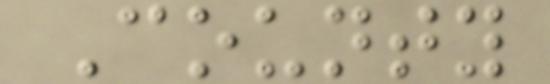County
